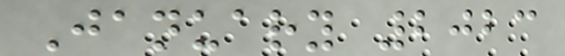January 2023
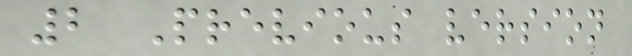2 Previous version
